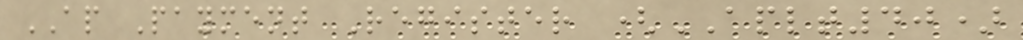AP Payment Register (APLT40)
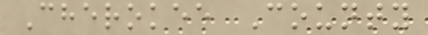Cherokee County
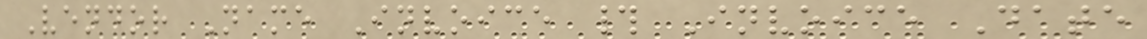Vendor Name Invoice # Invoice Date
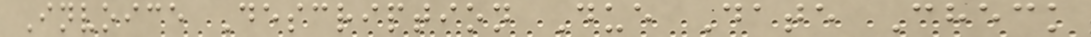Invoice Description Due Date Check
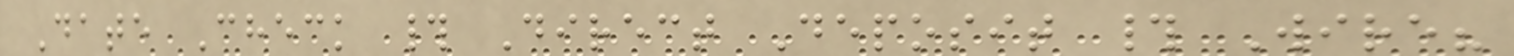Date Check # Direct Deposit # Wire?
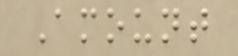Amount
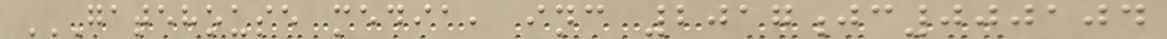GATEHOUSE MEDIA, INC 2017JC000104
